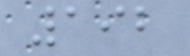192
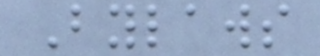Bylaws
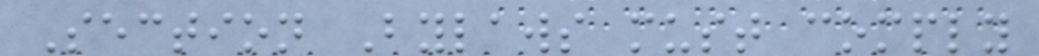Section Bylaws must comply
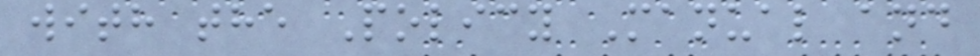with the Policy Manual and
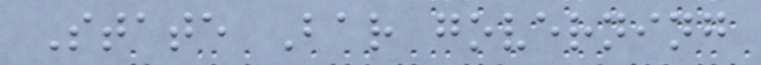State Bar governing
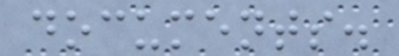documents.
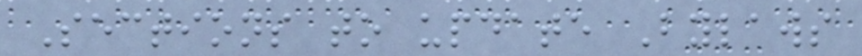Sections to update Bylaws
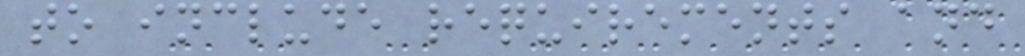to include requirements and
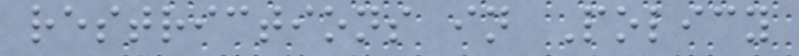restrictions in Policy
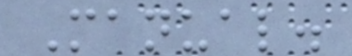Manual.
